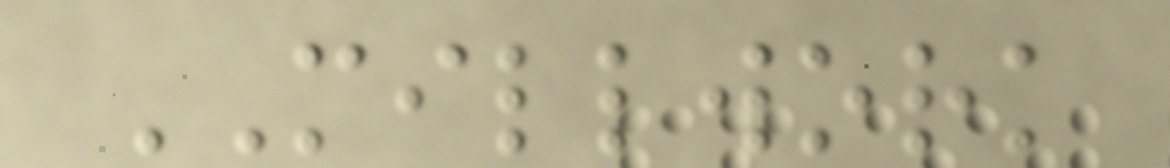MILLWORK
